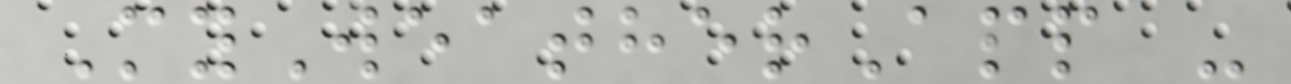MyWeatherApp -
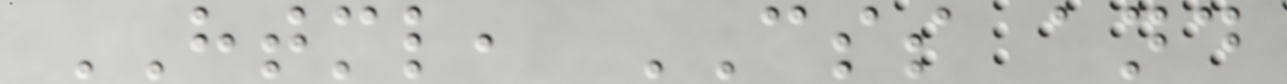HTML, CSS and
